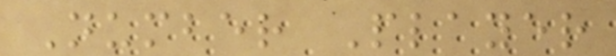Number Player
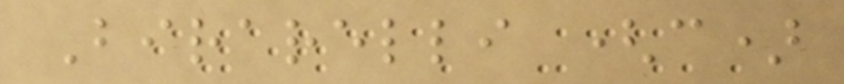Birarelli (c)
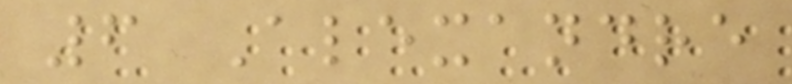6 Alexandre
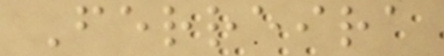Ferreira
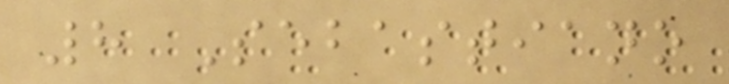8 Sebastiano
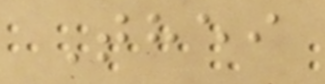Thei
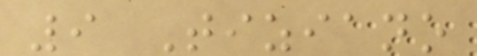9 Tiziano
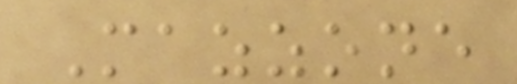Mazzone
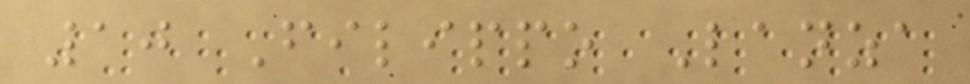10 Filippo Lanza
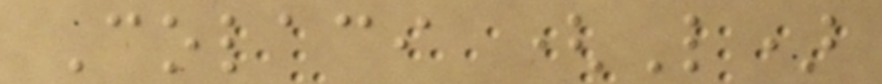Colaci (L)
